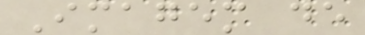Imagem de
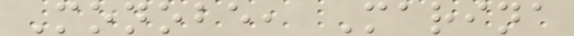Monobe, Marina
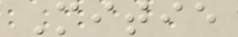Mitie
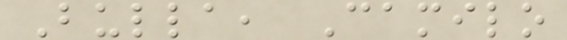Bulla, Camilo
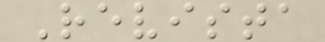Revista
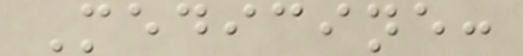Medicine:
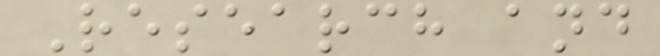Research and
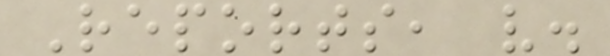Reports, v.
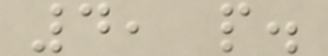4, p.
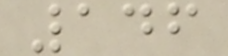146
